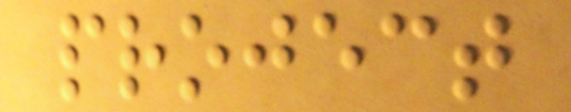project
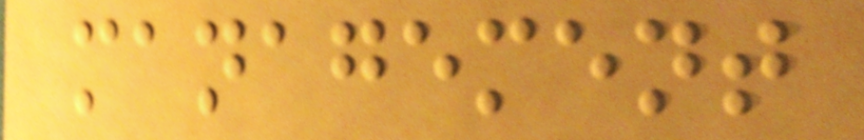management
